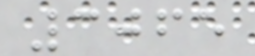3065
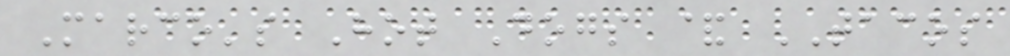Marco's Hot Dogs & TACOS
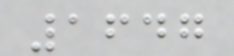1647
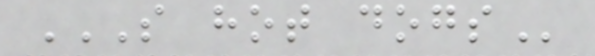S HOT DOGS
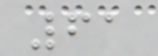61
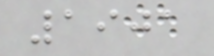1901
